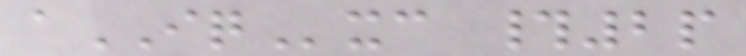aIQxc #2p
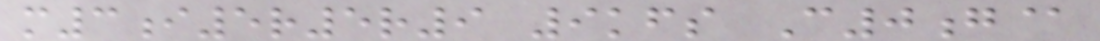m3i5r5r9 9kfs C0g@
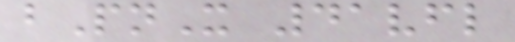bPnX 41vfl
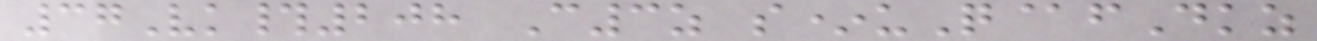37Vk#208 C3z s*uQ@fDkz
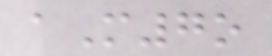aM7o
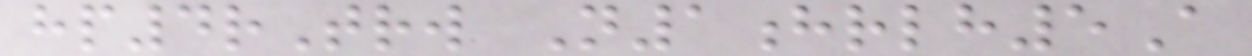hp4rTrw N1hrlh5A
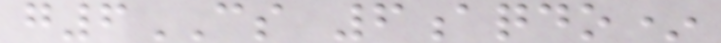g6CS 6aqdo*
